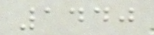1440
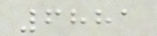6881
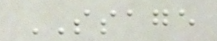SSAGE
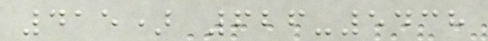415) 626-5438
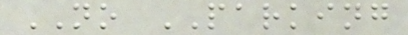NO PARKING
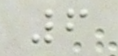6
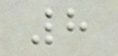8
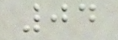04
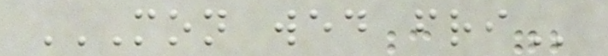MON WED FRI
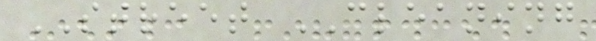STREET CLEANING
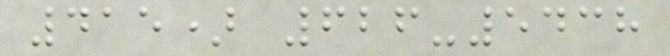415) 626-5438
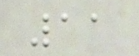11
